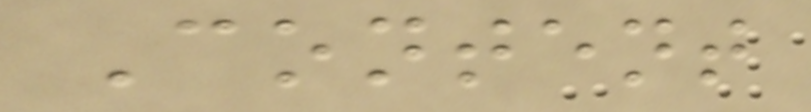Content
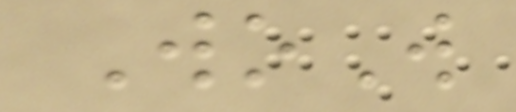WoW
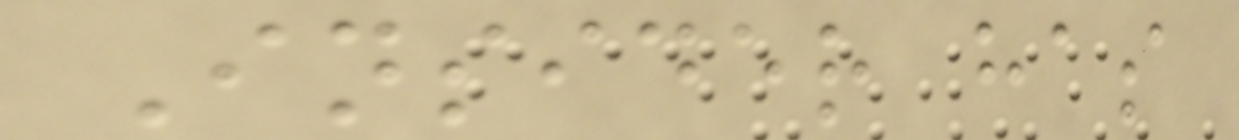Insider has
